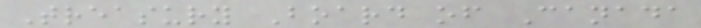Treasury Board of Canada
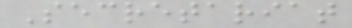Secretariat
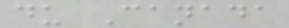du Canada
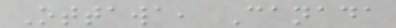Ottawa, Canada
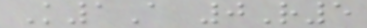K1A 0R5
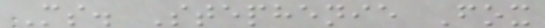Ms. Stephenie Fox
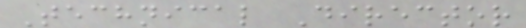Technical Director
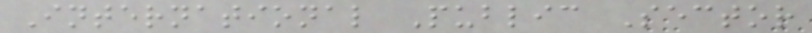International Public Sector
